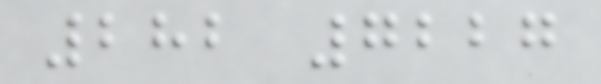282 7227
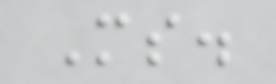Ms.
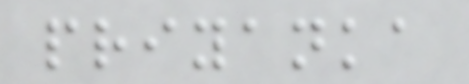priyanka
